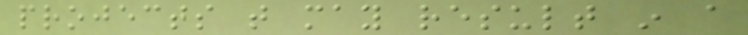projects that may result in a
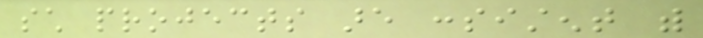such projects are consistent with
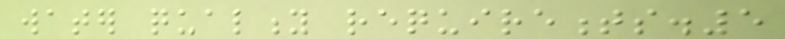water quality requirements.5
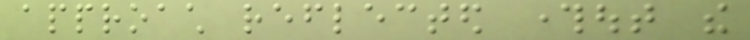approach reflected throughout the
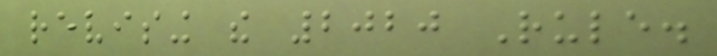revising the 2020 Rule.
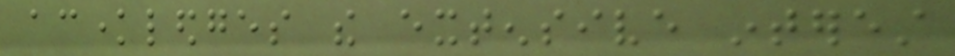acknowledges the extensive interest
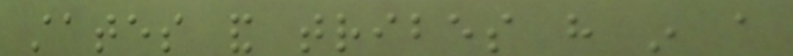states and tribes have in a
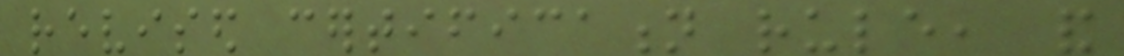revised certification rule, and
